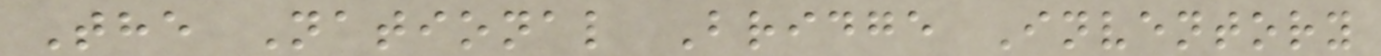The National Bridge Inventory
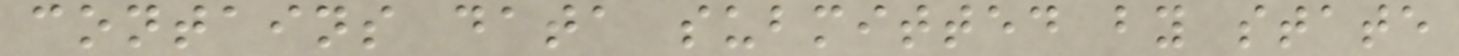contains data submitted by state
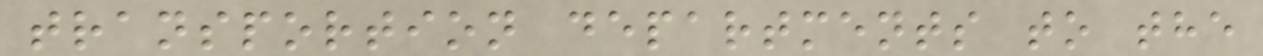transportion departments to the
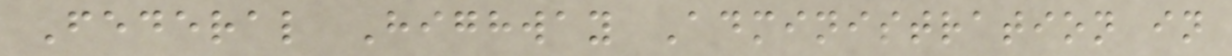Federal Highway Administration in
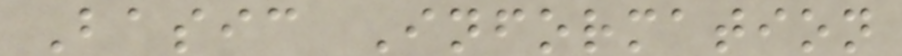Basic Information
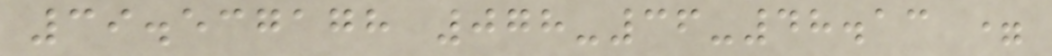39.537178 078-36-48.13 =
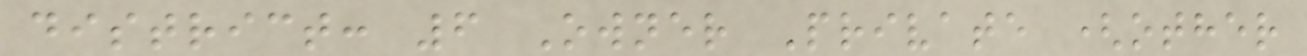district: 6 Owner Private (other
